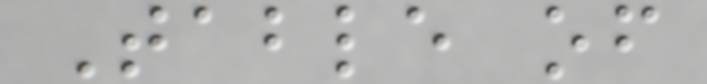Table of
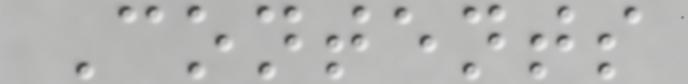Contents
